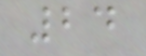24
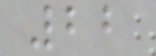22
